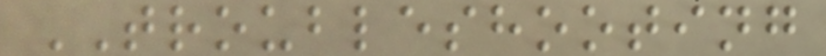TROUBLESHOOTING
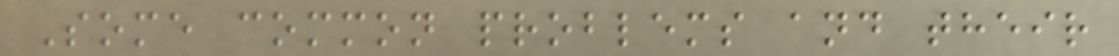Some common problems and their
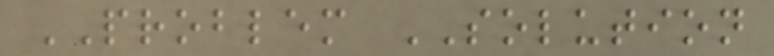PROBLEM SOLUTION
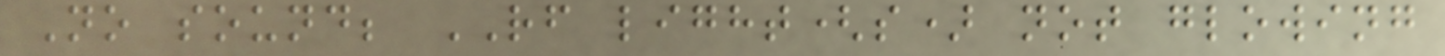No sound; RF light(s) not glowing
